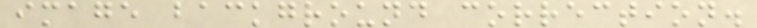image background correction.
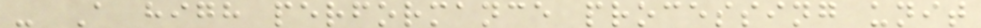- A high performance processing unit
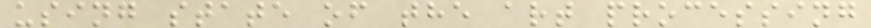using state of the art processing
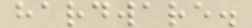hardware.
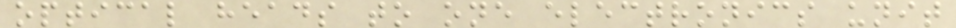optical heads to one electronics unit
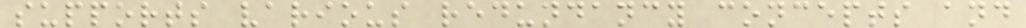supports various redundancy concepts and
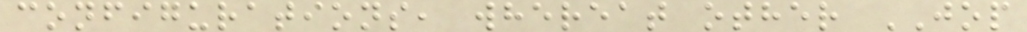configurations, whereat other JOP
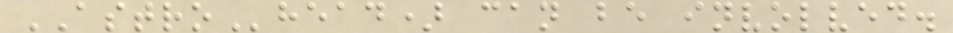ASTROhead) can be involved.
